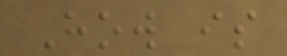How is
